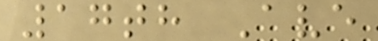17th Ave
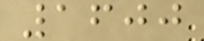1600
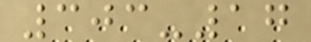303-17
